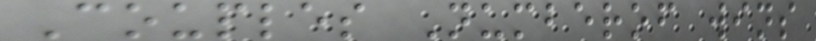Couples Numberof wins
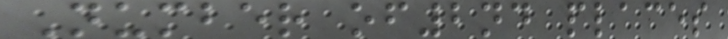Number of2nd places
